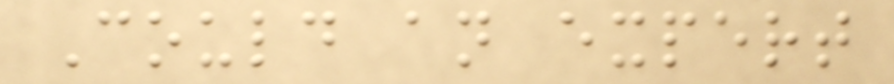Could an expert
